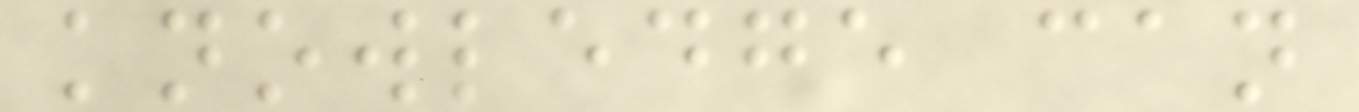knowledge can
